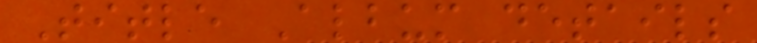Title Album details
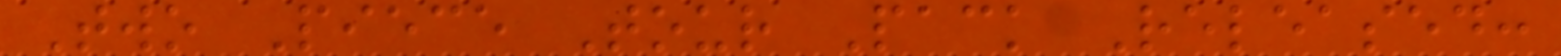Two Piece Tour Pack Released:
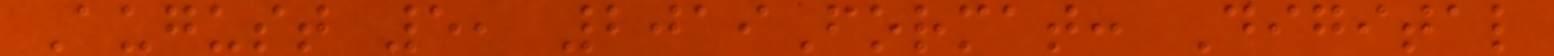August 5, 2019Format: Digital
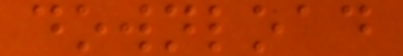download
